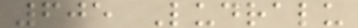605 Ludralu
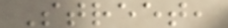Street,
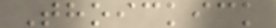Thoickick
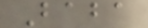Baba
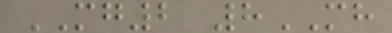MG2 8MH
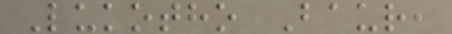Lukotho Baur,
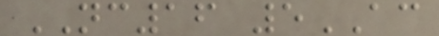NC16 5AC
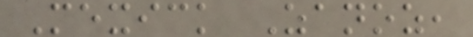Mexick Zanoz,
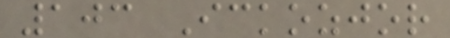103 Ickozjor
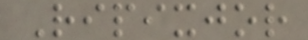Ripixjor
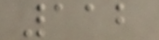112
